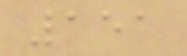151
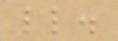little.
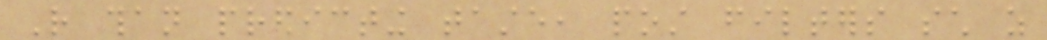Rather than predicting taste, post filters such as
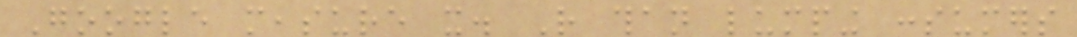Google measure it. Rather than lumping consumers
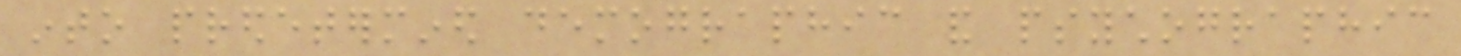into predetermined demographic and psychographic
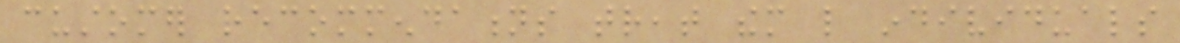customer recommendations treat them like individuals
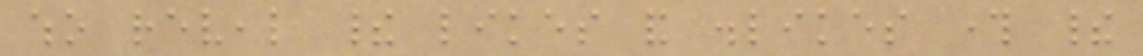who reveal their likes and dislikes through their
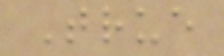True
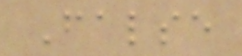False
